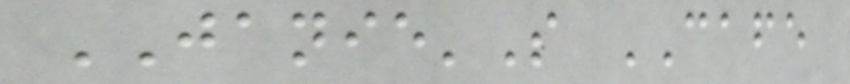JANIE'S CAFE
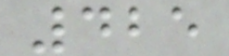425
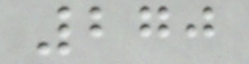270
